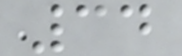34
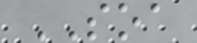SOA
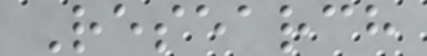Research
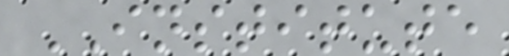INSTITUTE
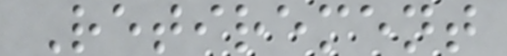Retirement
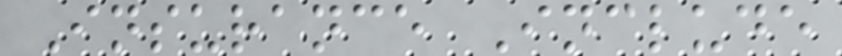Insurance Include
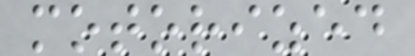motorized
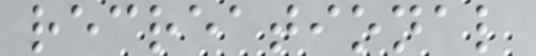recreational
